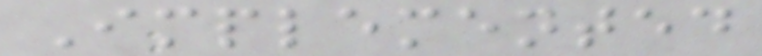Implemented
